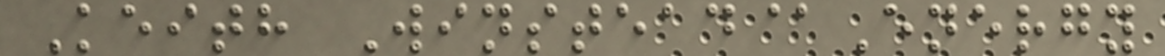Keith Winstead@Energy
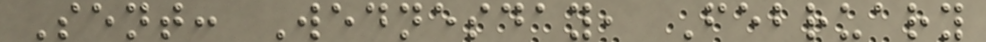Sent: Wednesday, February
